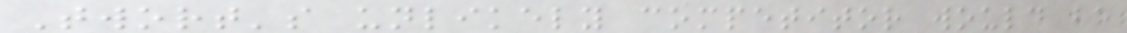Twort's unlikely competitor would be
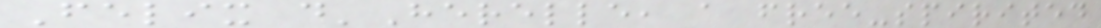Felix d'Herelle, a free-spirited
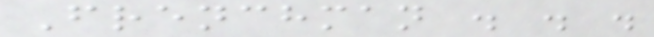Frenchman . . .
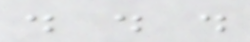. . .
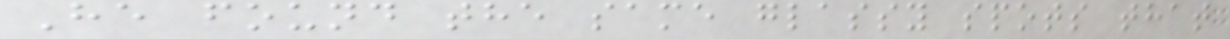He found the same glassy spots that
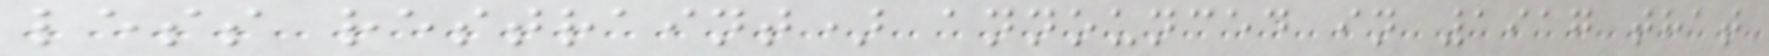less restraint) announced in 1917 that
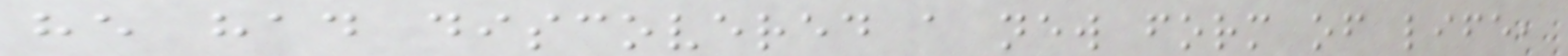he had discovered a new form of life,
